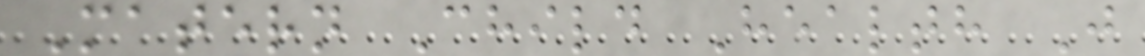Matern Child Health J
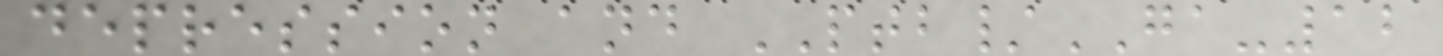depression and PTB/GA-12
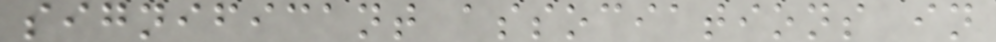significant associations in
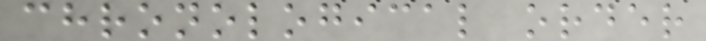chronological order
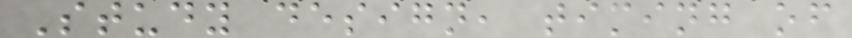Study design, timing of
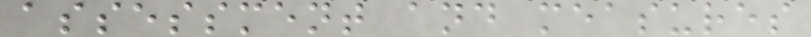assessment and measures
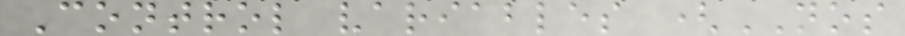Control variables (NOS
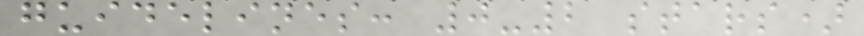guidelines: 0-2 stars)
